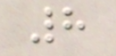8
